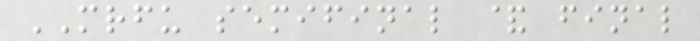MRFU semifinal & final
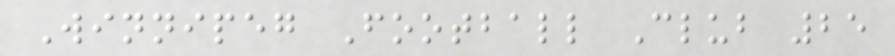Winnipeg Football Club 25
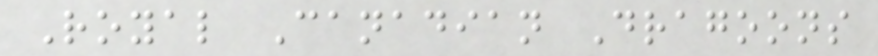Royal Canadian Dragoons
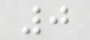0
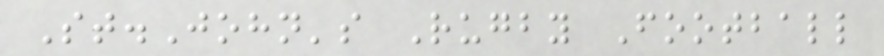St.John's Rugby Football
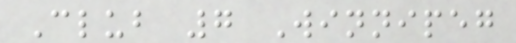Club 7 Winnipeg
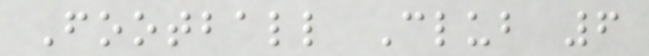Football Club 6
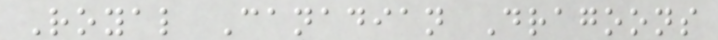Royal Canadian Dragoons
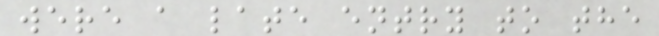were a late entry to the
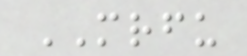MRFU
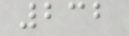232
